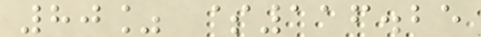80% $116.25
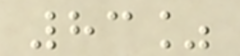83%
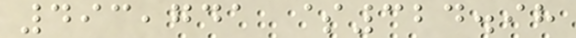493,741 $324.98
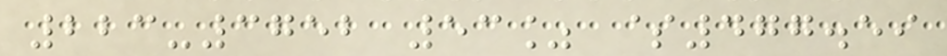223-3752 53% $477.59
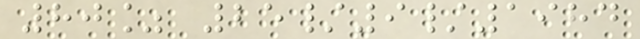80% 25/9/1984
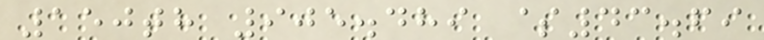150th 905.489 $43.69
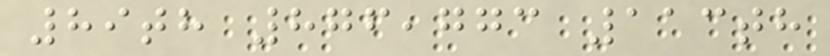89th 876,773 113th
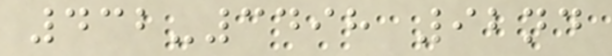432-3498 92nd
